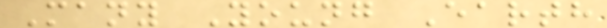Many Young Earth
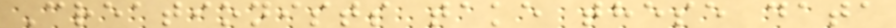Creationists take these data
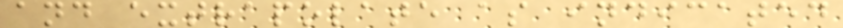and extrapolate as indicated
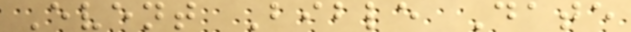Event Bible Date
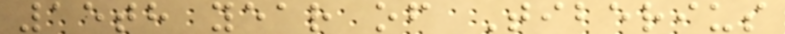15th year of Tiberius
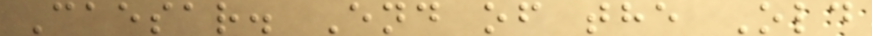Caesar. End of the Old
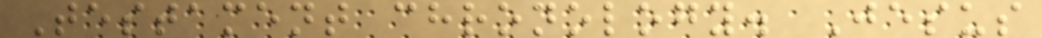Testament chronology. Jesus
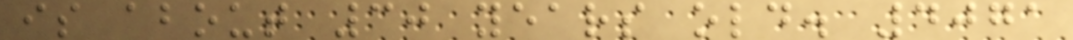is about 30 years old. 4071
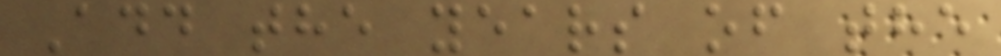Add the years of the
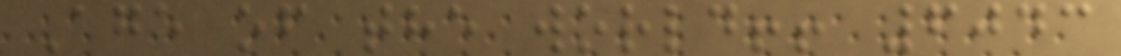Age of the world!! 6043
